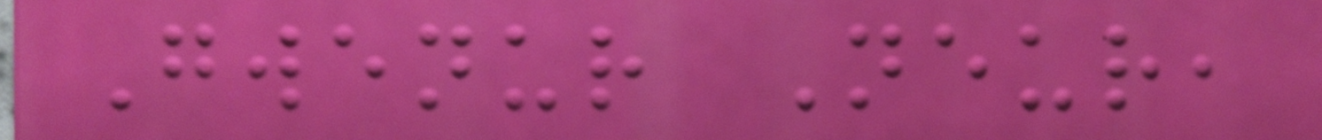Gwenur Neur,
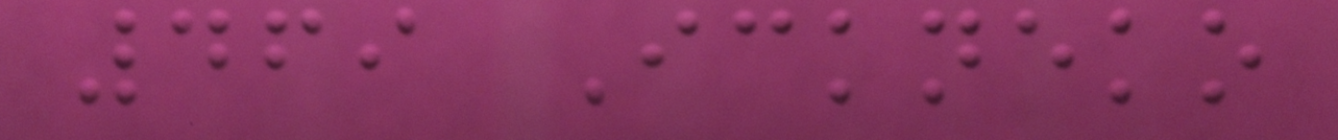469 Ickneko
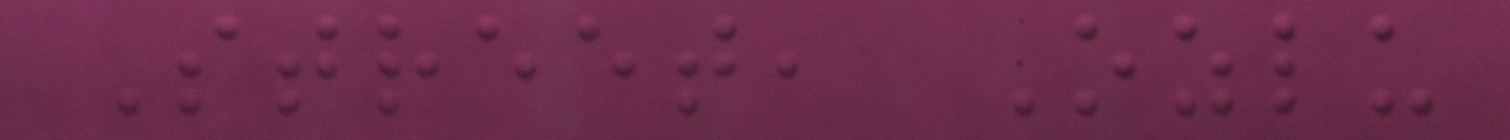Street, Ozlu
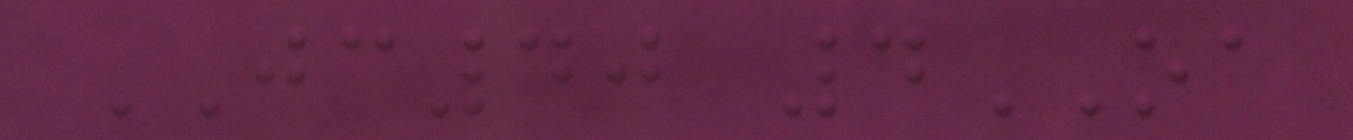JC40 4OA
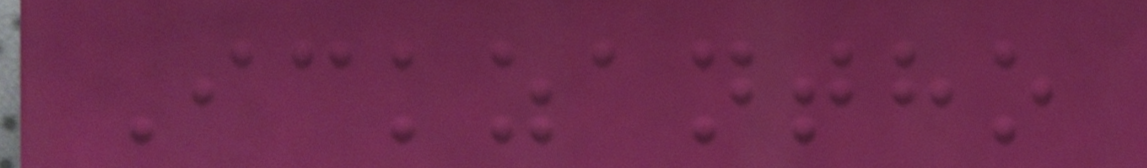Ickzantho
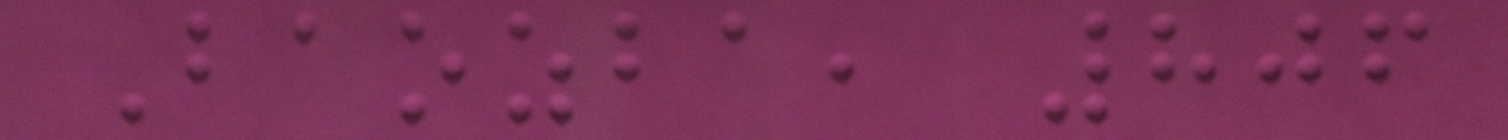Baozba, 806
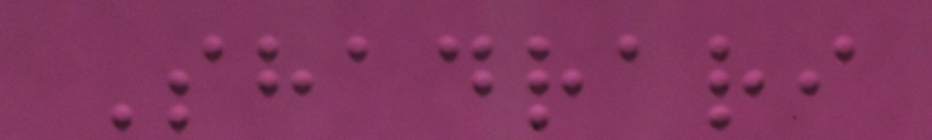Shadrari
